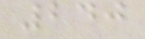240
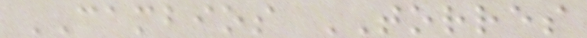CAMBIOS TORRES
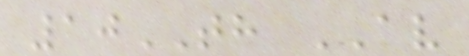10TH AV
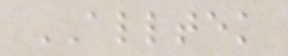ALLTEK
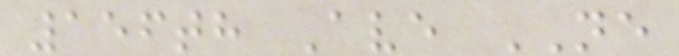156th Ave NE
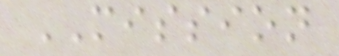MISSION
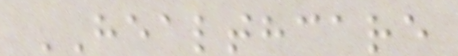HEALTHCARE
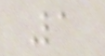1
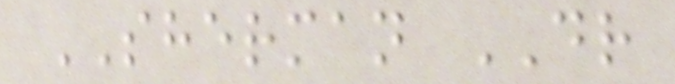SHERMAN DR
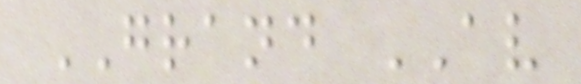GRAND AV
